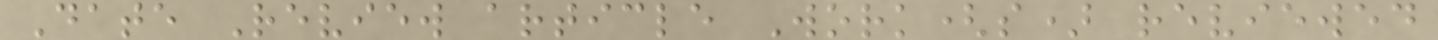Date Review article Work(s) reviewed
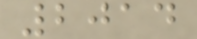2014
